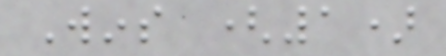Wins (1)
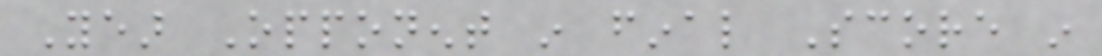Year Opponent in final Score in
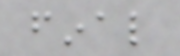final
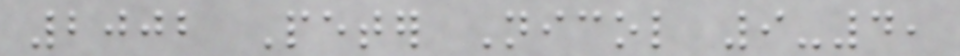2002 Peter Nicol 9-4,
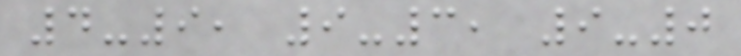4-9, 9-3, 9-0
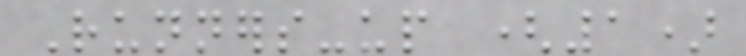Runners-up (1)
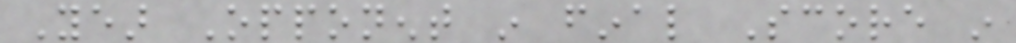Year Opponent in final Score in
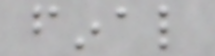final
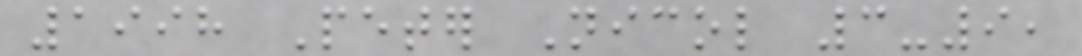1998 Peter Nicol 3-9,
